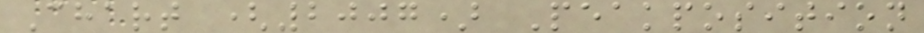Chart (2007) Peakposition
